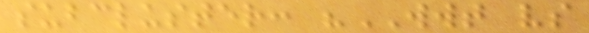subcluster: "WWT vs
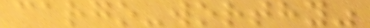cargo-worthy"
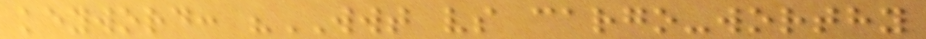keyword: "WWT vs cargo-worthy
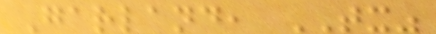Garland, TX"
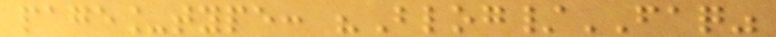page_type: "Blog/FAQ"
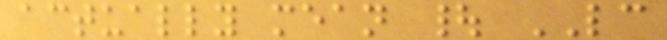actually mean | LC
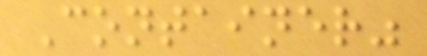Container"
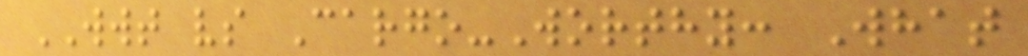WWT vs Cargo-Worthy: What
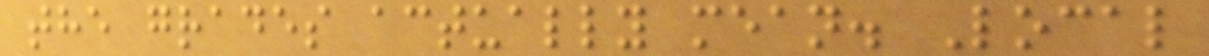the grades actually mean. Local
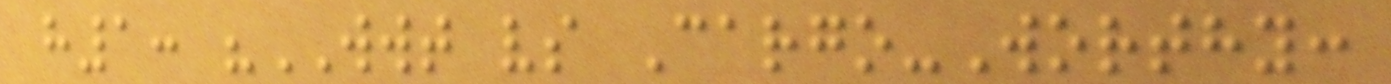h1: "WWT vs Cargo-Worthy:
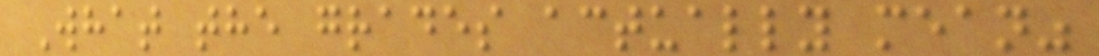What the grades actually mean"
